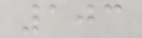103
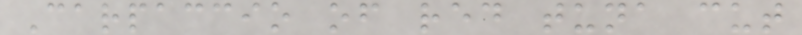Carpaccio of red tuna cut
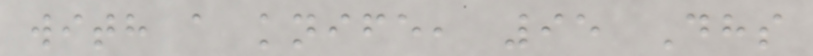with a knife, 95 Dhs
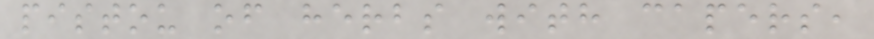pistou of herbs with capers,
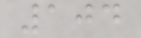104
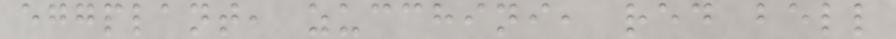eggplant, zucchini, red bell
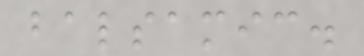balsamic.
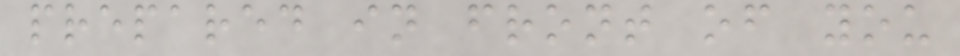prepared in front of you
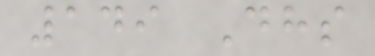149 Dhs
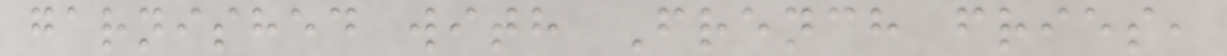garnished with French fries,
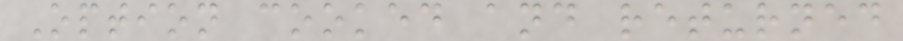Option cooked and returned
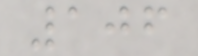106
